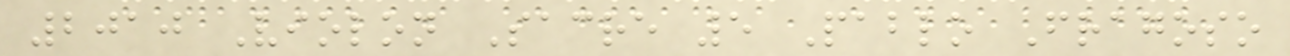2010 Violon Sacre 5 Pablo Fragoso
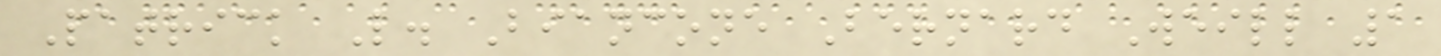Patrick L. Biancone Bernard Weill 1
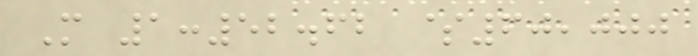M 1:52.62 $60,000
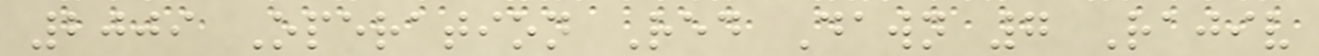2009 Operation Red Dawn 7 Rajiv
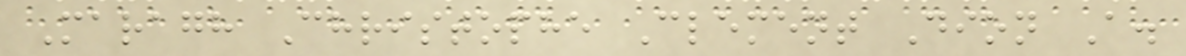Maragh Christophe Clement Dion A.
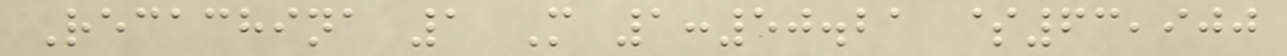Recachina 1 M 1:50.21 $63,900
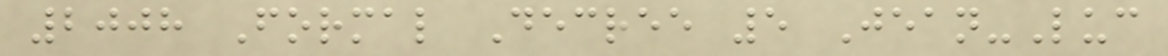2008 Formal Decree 5 Jean-Luc
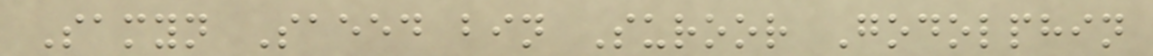Samyn Saeed bin Suroor Godolphin
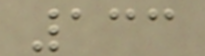133
